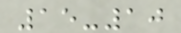15-10
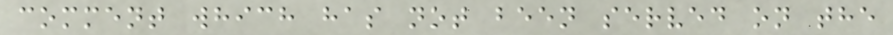comment which has not been served on the
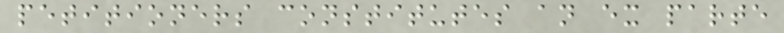petitioners constitutes an ex parte
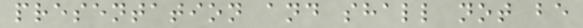presentation and shall not be
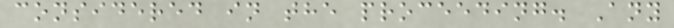considered in the proceeding. Any
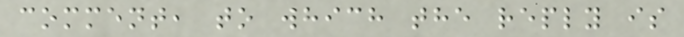comment, to which the reply is
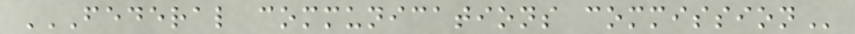FEDERAL COMMUNICATIONS COMMISSION
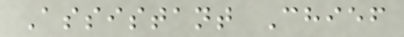Assistant Chief
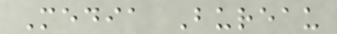Media Bureau
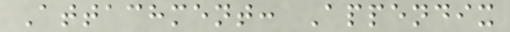Attachment: Appendix
